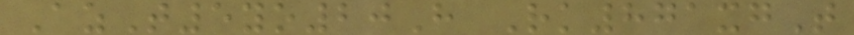AzT5yo20H Rk871xgT
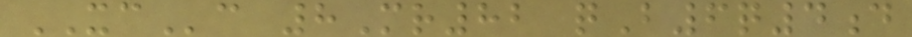XCc 8Mr82 qB6q4d
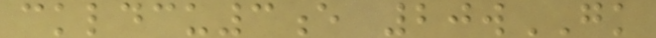ckldcu3e 20wGK
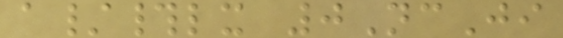a/#lx 0NcJi
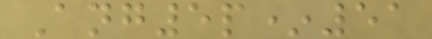Ang5p*51
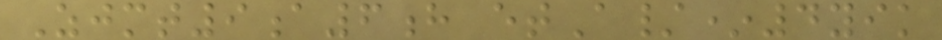Zjmt9a6h etA/*4yik
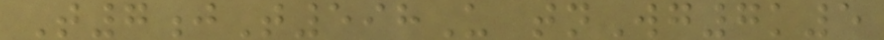T7jT598U tnWg7k5
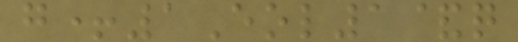g+1Eol1&q
